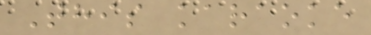This karaoke
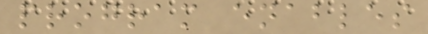program enables
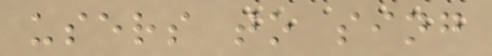users to sing
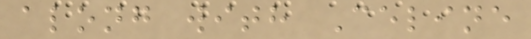along with Celine
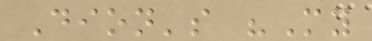Dion's "My
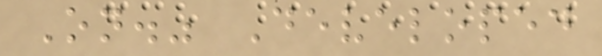On." Developed
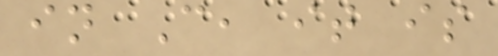in C, it is
